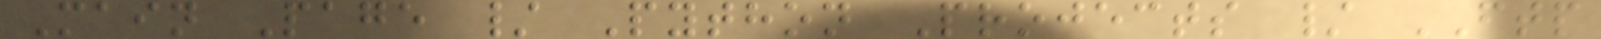Main Page / Python Projects / FTP
